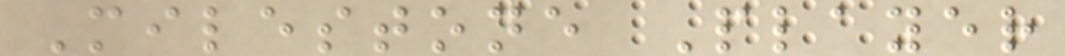Milestone Player
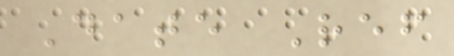Date Ref
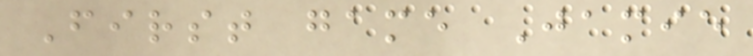First game Jamie
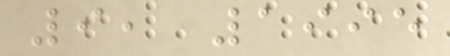9, 1995
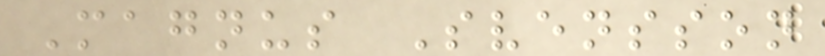Magnus Svensson
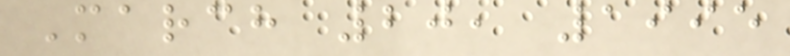March 20, 1995
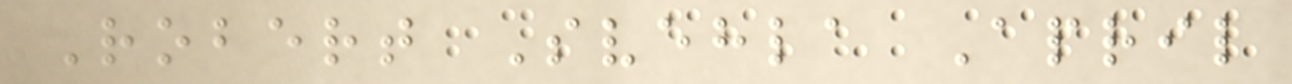Robert Svehla April
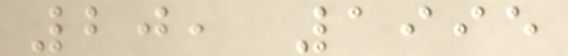20, 1995
